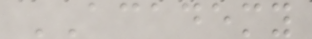ACADEMY
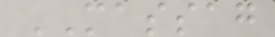MASSAG
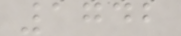1742
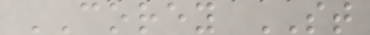COREY ST
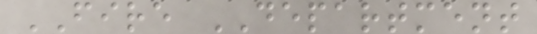FIRE DEPARTMENT
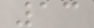13
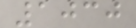1030
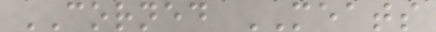CORNED MEATS
